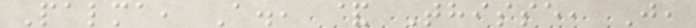Palma, A., & Thisse, J,
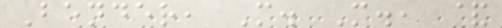Bender, M. M., &
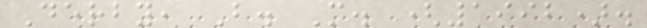Derby, B. M. (1992).
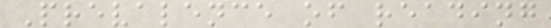Prevalence of reading
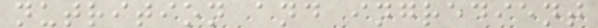nutrition and ingredient
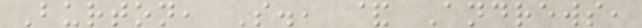Burton, S., & Andrews,
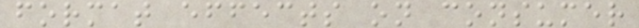format effects on consumer
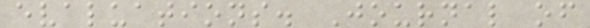evaluations. Journal of
